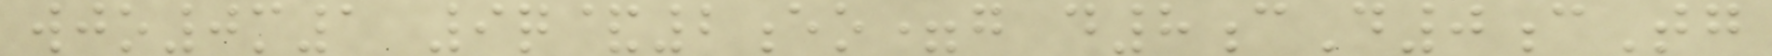wjo0m1 9q&2eo=g d8cD0cTg
